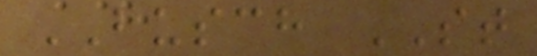BUSCH ST
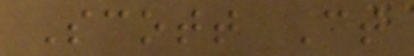Scott Ct
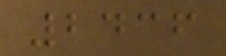2436
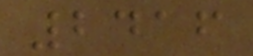2416
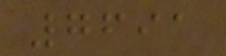7691
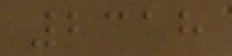2318
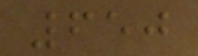650
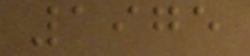1975
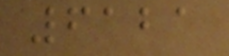6121
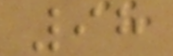98
